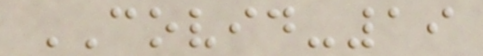COVID-19
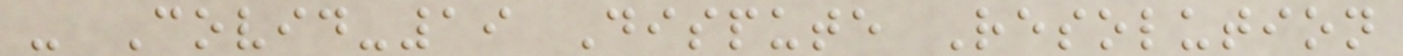- Covid-19 Dispute Resolution
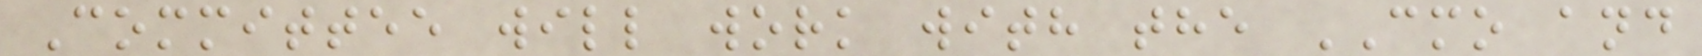Committee will work with the CMO and
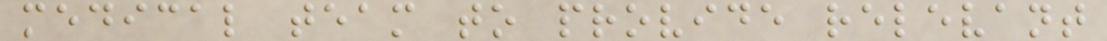medical team to provide relevant
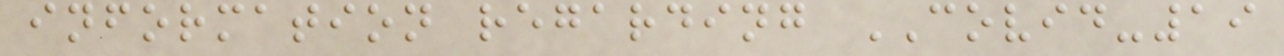information regarding COVID-19
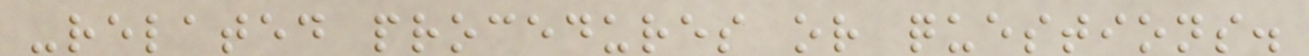-related procedures or questions.
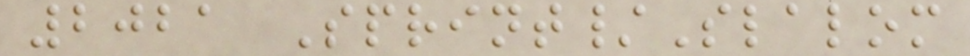2021 Sprint/Slalom
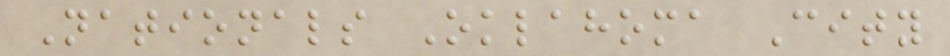Nationals Oklahoma City
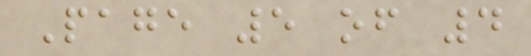Page 5 of 4
